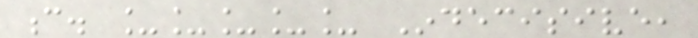c. _____ Indecisive,
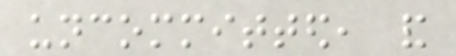uncommitted, and
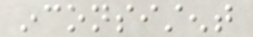inconsistent
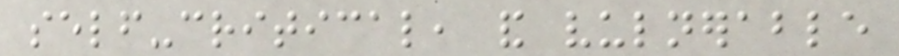self-critical, and vulnerable
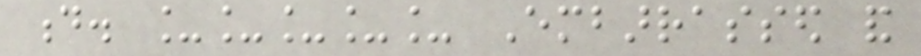d. _____ Embarrassed and
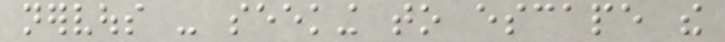nervous - seeking to escape the
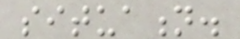situation.
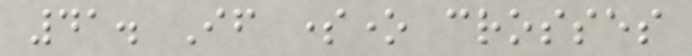41. If someone crosses
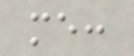me:
